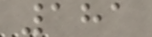181
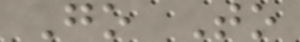Go To
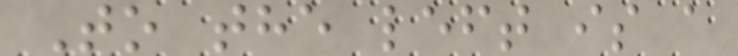To the left is a
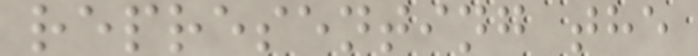representing the
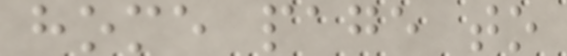home page to
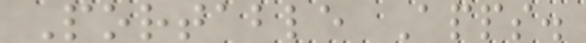Portable Apps.
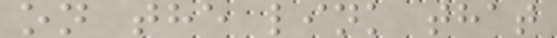on the link that
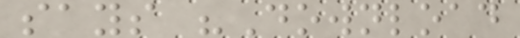says "Download
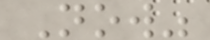Now"
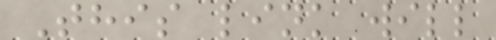This link will
